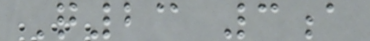Q23 3a
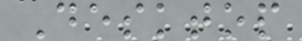Desktop
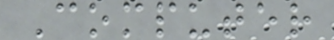Computer
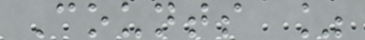Counts %
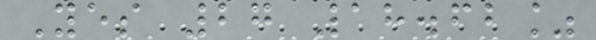Yes 27 18.62%
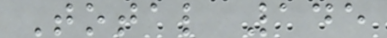Total 145
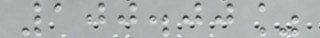100.00%
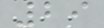29
